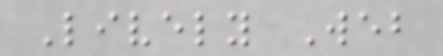Lively Web
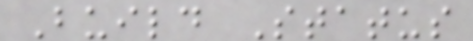Build Status
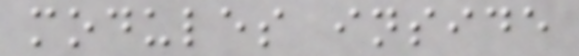modules inside
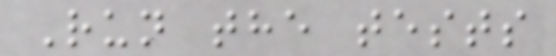Run the tests
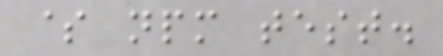$ npm test.
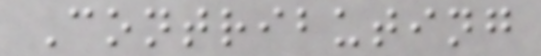Contributing
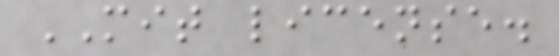MIT license.
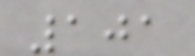101
